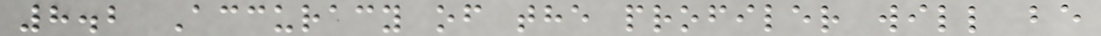8.2 Accuracy of the profiler will be
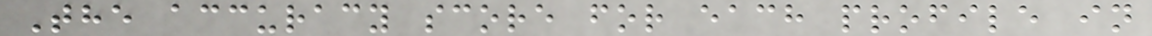The accuracy score for each profile in
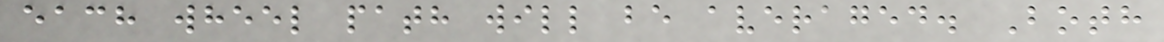each wheel path will be averaged. Both
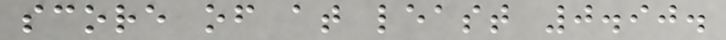score of at least 0.90.
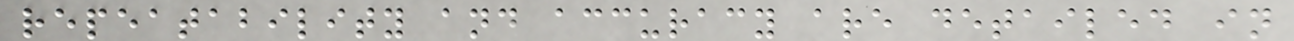repeatability and accuracy are detailed in
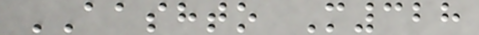AASHTO M328
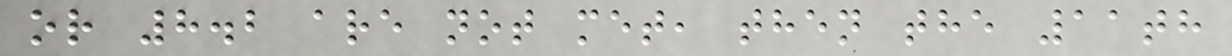or 8.2 are not met, then the 11th
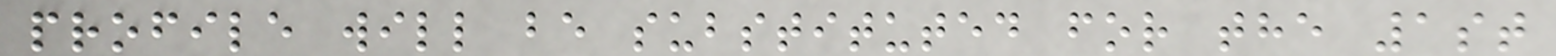profile will be substituted for the 1st
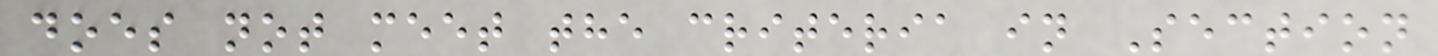does not meet the criteria in Section
